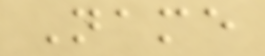Name
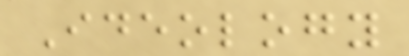Ideology
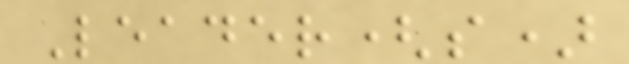Leader(s)
